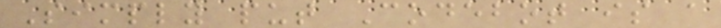Simply put Codebot is a
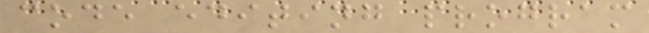code editing program
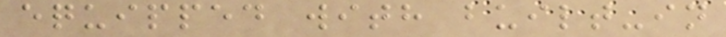equipped with built-in
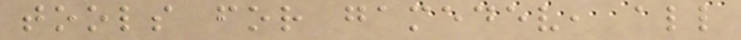tools for gamedev, all
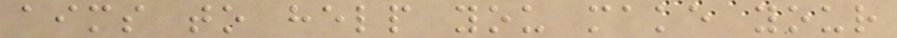aims to help you make your
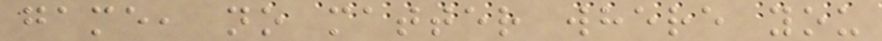game, no matter where you
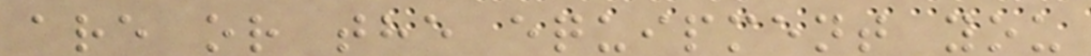are or the equipment you
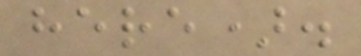here).
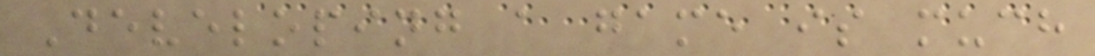Developing a game is much
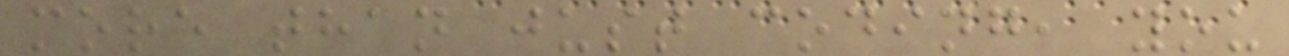more than just coding, you
